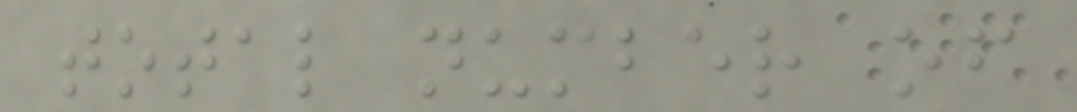total number of
